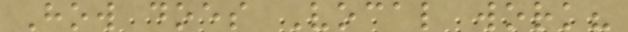How does Vocal work?
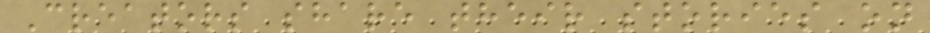Creators share their stories on
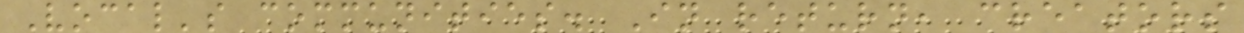Vocal's communities. In return, creators
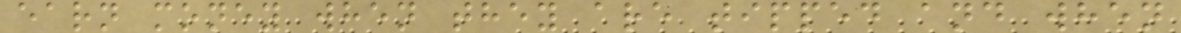earn money when they are tipped and when
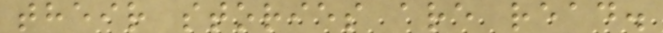their stories are read.
